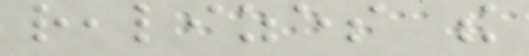realizes the
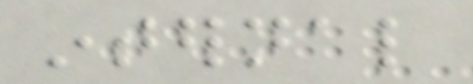internal
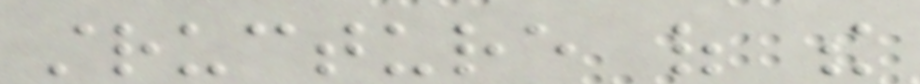structure of the
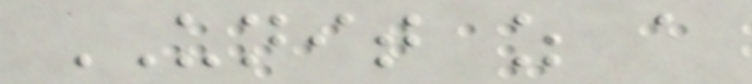UNIT as a
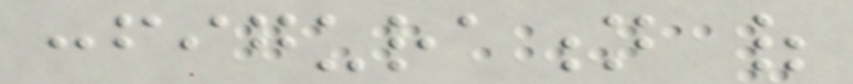configuration of
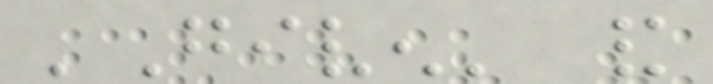'Given' and
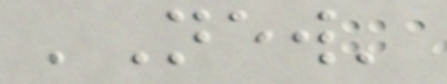'New'
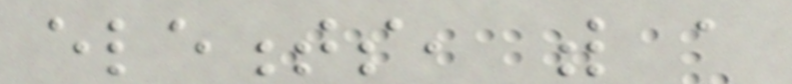elements, with a
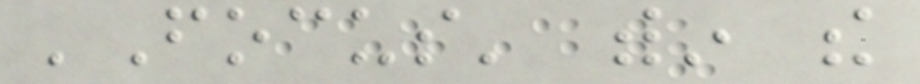'Focus' within the
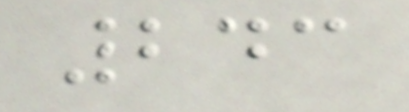243
